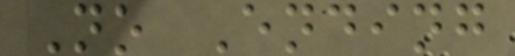No Ending
